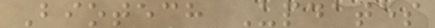Biotech Updates
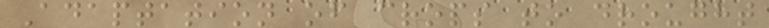Adaptation of crops to drought
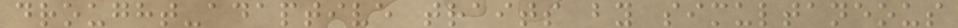drought-adaptive traits by simultaneous
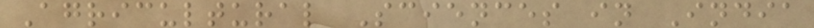Agricultural Sciences in India
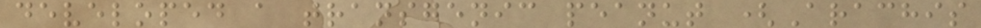developed a transgenic peanut (Arachis
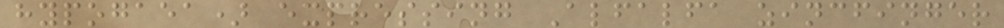hypogaea) expressing Alfalfa zincfinger
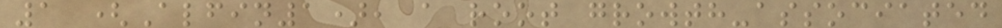1 (Alfin1), a root growth-associated
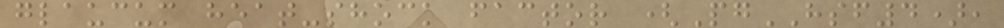glaucum heat-shock factor (PgHSF4),
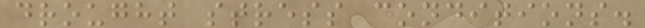drought stress conditions.
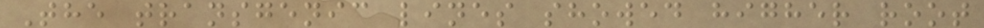The transgenic lines showed higher root
